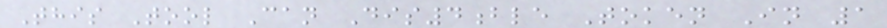This Tool Can Dis4ble Token In 1
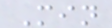Min
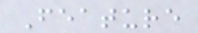Feature
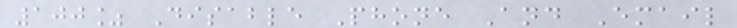100% Disable Phone And Email
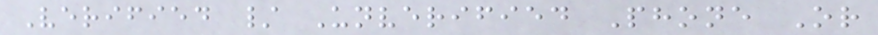Verified / Unverified Phone Or
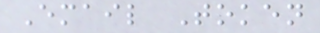Email Token
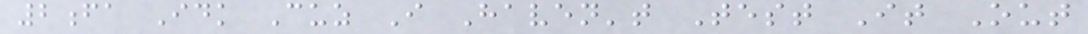2fa Idk Cuz I Haven't Test It Out
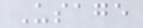Usage
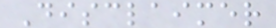Disclaimer
